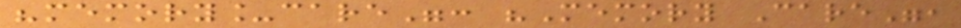"memory_care": "Memory Care",
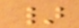}
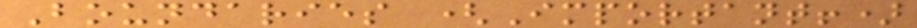Boundaries (Important!)
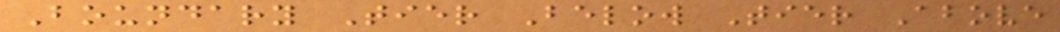Boundary Tier Below Tier Above
